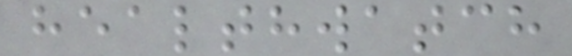healthwatch
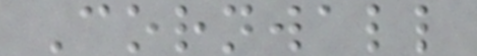Cornwall
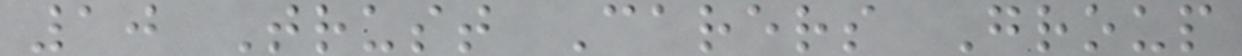10 Trust Carers Group
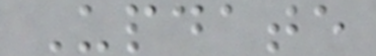Update
